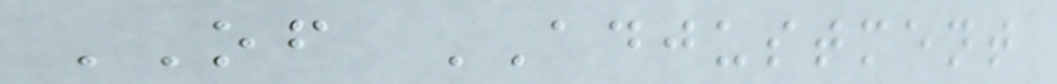OF ADJUSTMENT
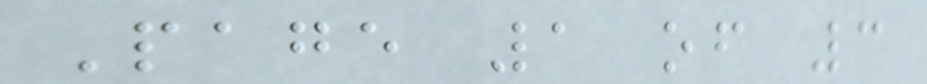Page 1 of 3
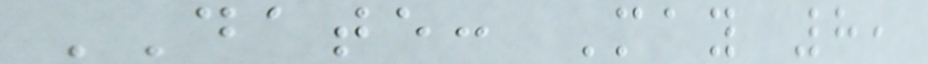DATE: May 8,
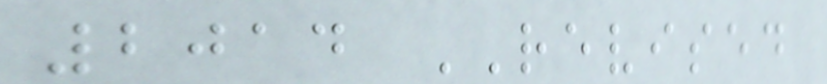2014 REVISED
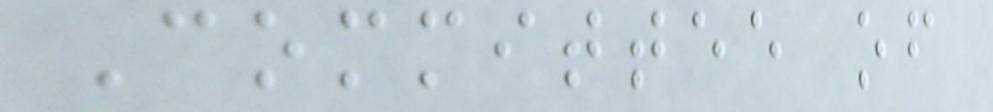Committee of
